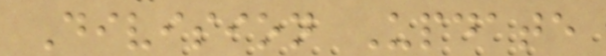Division Update
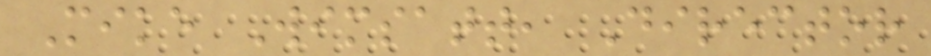Mike Wimsatt, Director
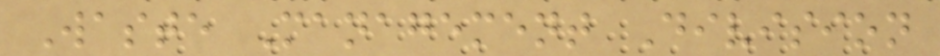Waste Management Division
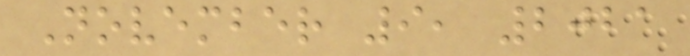November 9, 2021
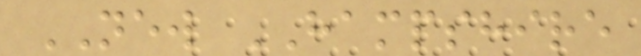NEW HAMPSHIRE
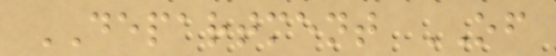DEPARTMENT OF
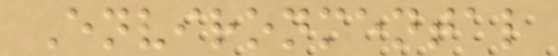Environmental
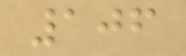106
